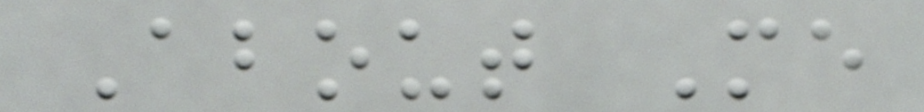About Me
